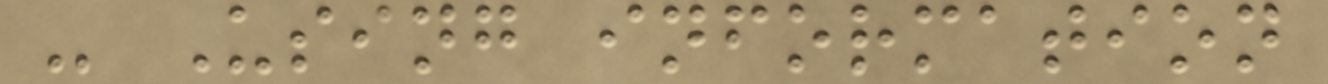- Using information
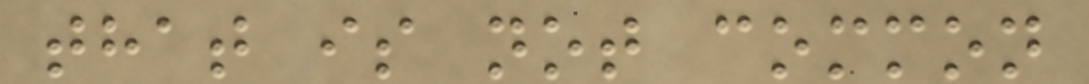that is not common
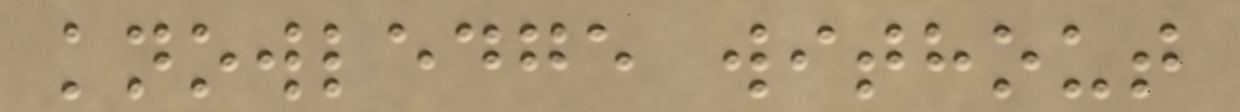knowledge without
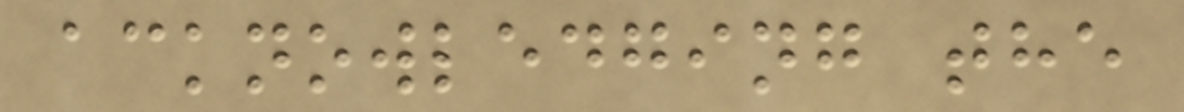acknowledging the
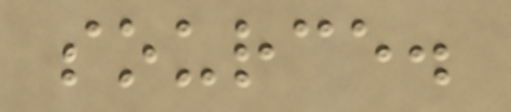source.
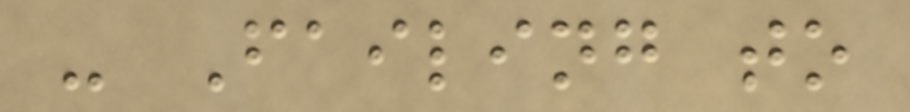- Failing to
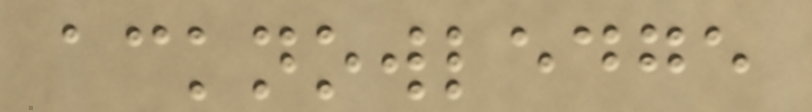acknowledge
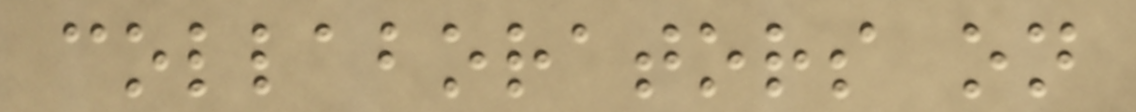collaborators on
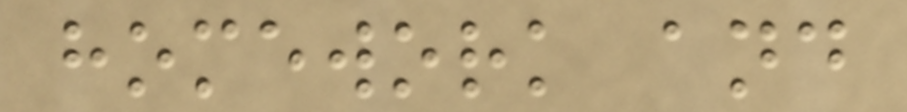homework and
